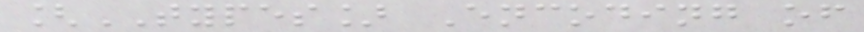[TYPES] Encoding of
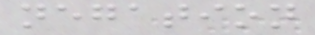negation
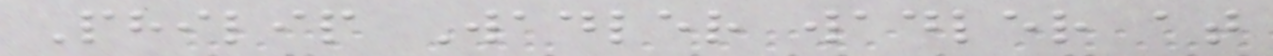Philip Wadler wadler at
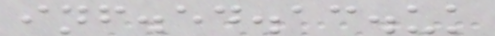inf.ed.ac.uk
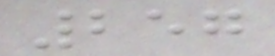257
